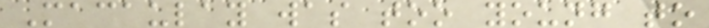Macaulay was too young to
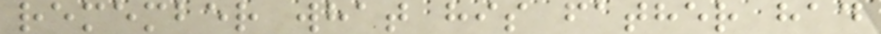remember what his father had
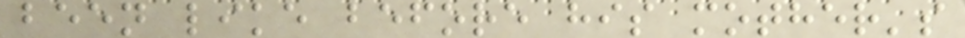been like before his mother's
